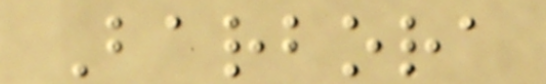Barbora
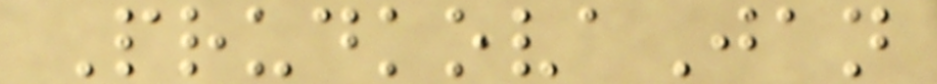PrudkovaJan
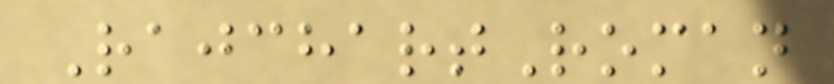RajchartRoman
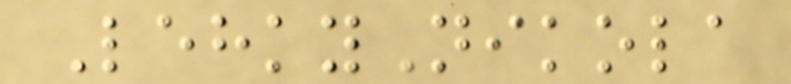LehkyNikola
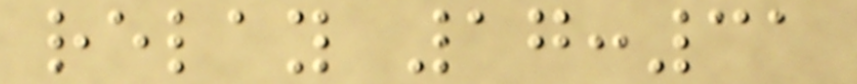relay 17:31
